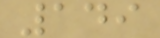149
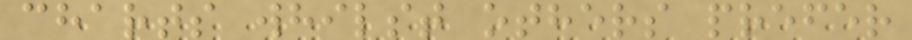charts whilst others prefer
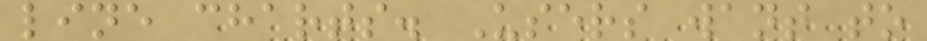line charts. Users want to
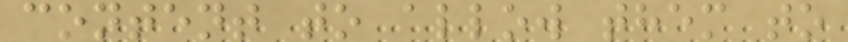content to allow them to
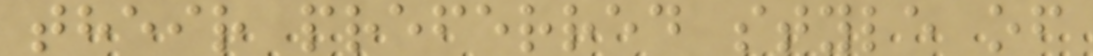their preferred style of
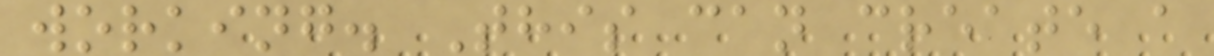working. This can create a
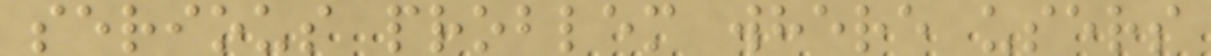serious problem where users
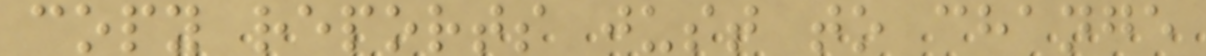copy reports just to change
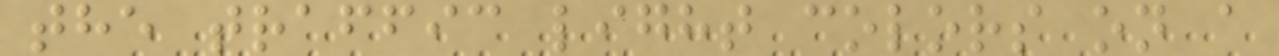the traffic light colors on a
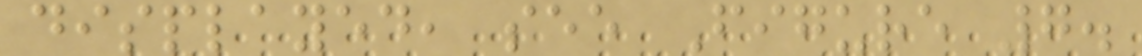displayed, see Figure 7.
